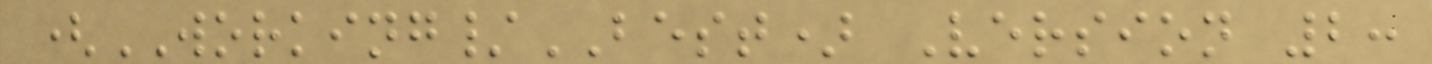(WORKING/BEST) Version 2:
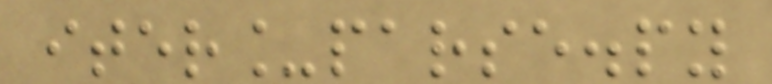iter_parse.py
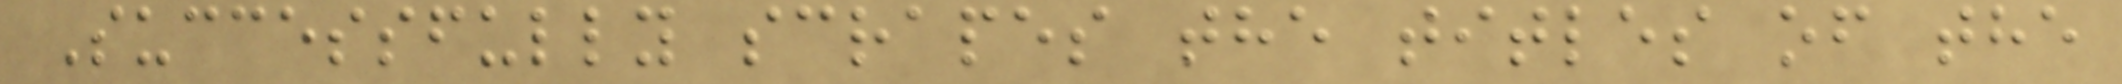Successfully scrapes the titles of the
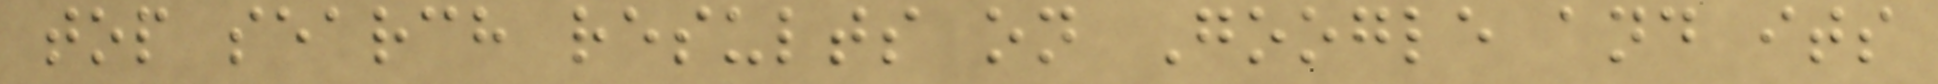top search results on Google and its
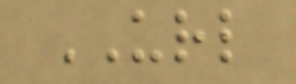URL
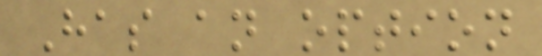Has an option
